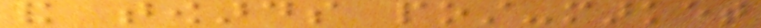and towards post-market
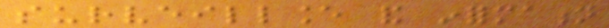surveillance and information
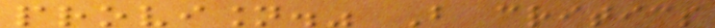provision." But critics
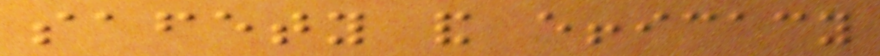safety and efficacy
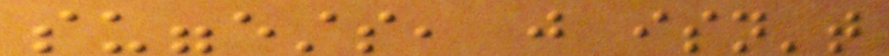suggests, just isn't
